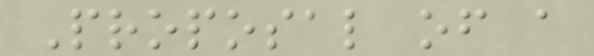Proposal of a
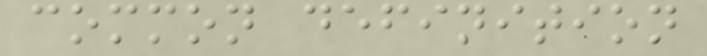common definition
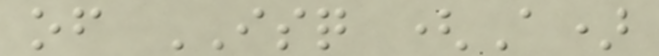of ISQ (A)
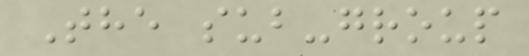The sub-group
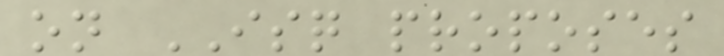on ISQ proposes
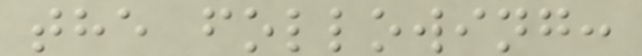the following:
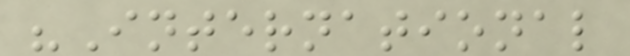"International
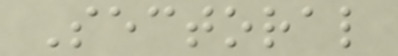Sectoral
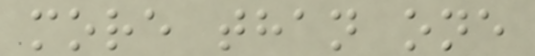more than one
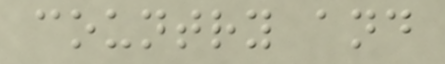country and
